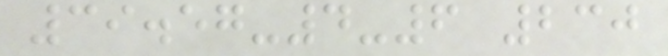39.57-4-6 230
